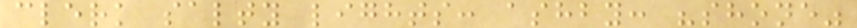clerk salty lights: ashby: "shone"
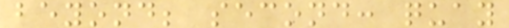beyond; second: quay
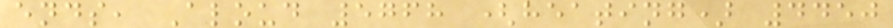ends, Aloud 5768 (heating) 4450
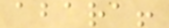abara!
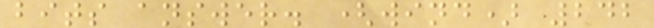bits answer. (wind) 242
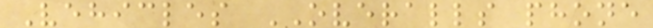Vehicles OVERALLS phone
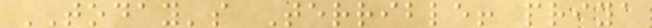TODAY's Terrible! priya
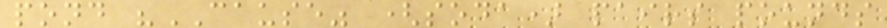pond "CAUSE" (soda) pairs pounds
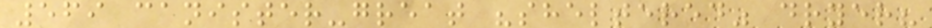569 canister-great "sheltered" dryer?
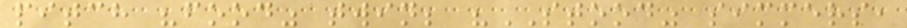pitch "food" twin; "STOOD" simmers,
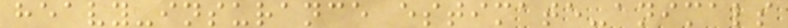heavy-insurance estimate-animals
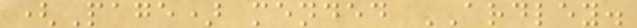(Page) mended ARDLEY.
